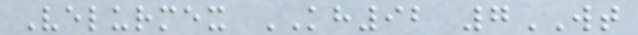Velurmex KH92 7WT
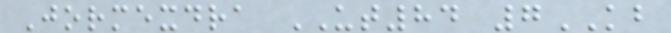Jormexdra UT84 7KB
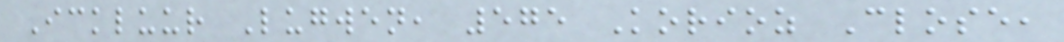Ickluur Lugwen, 575 Korioz Close,
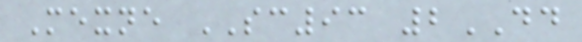Mexne SC93 2DD
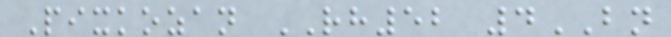Pixkozan RH52 4BN
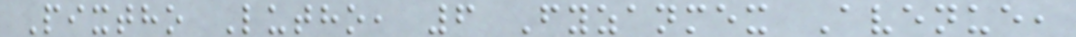Pixtho Lutho, 6 Fyzanmex Avenue,
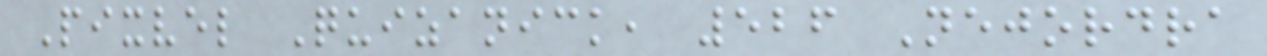Pixvel Quizanick, 526 Nejordra
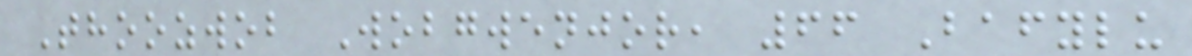Thoozwob Wobgwenjor, 66 Bafylu
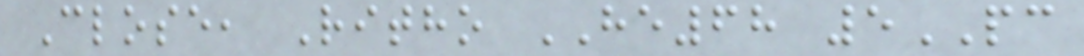Close, Ritho HE68 5PC
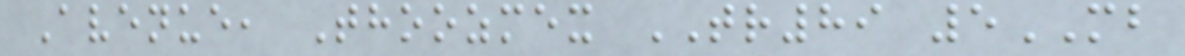Avenue, Thoozmex TR89 5MB
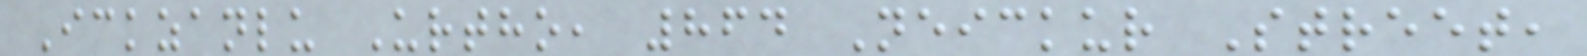Ickzanlu Urtho, 864 Neickur Street,
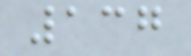137
